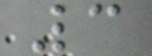3
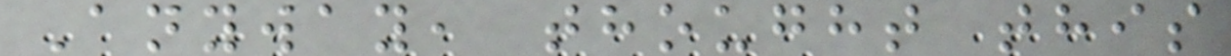Anyway, thought this
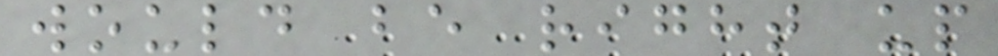would be right up
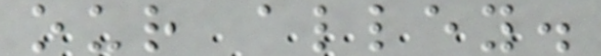our alley.
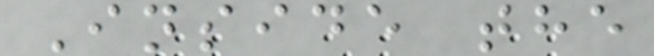Inside the
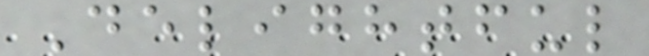Delightful
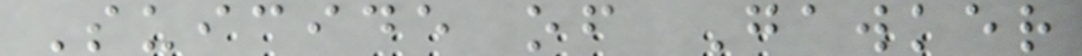Suicide of Gawker
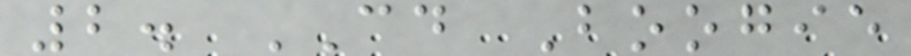2. CD Boogie
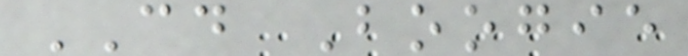CD Boogie
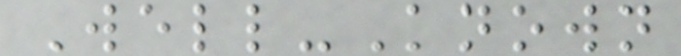Well-Known
